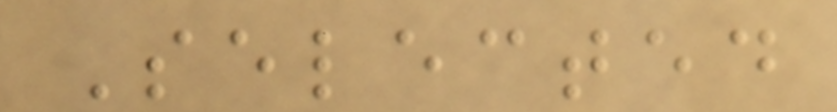Selected
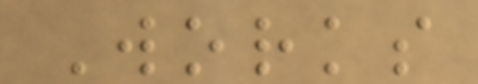Works
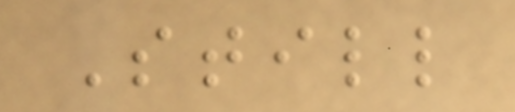Still
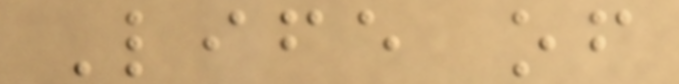Life of
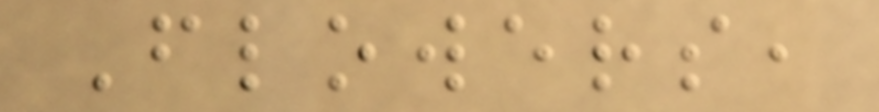Flowers,
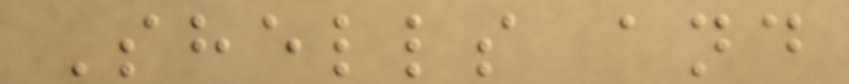Shells and
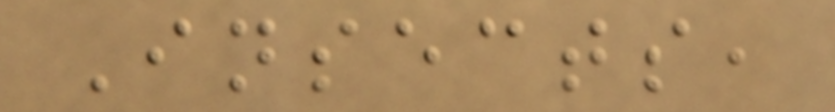Insects,
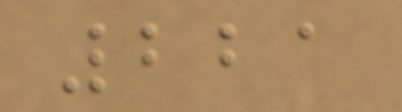221
